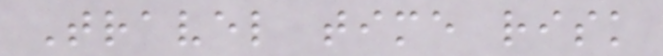Travel time risk
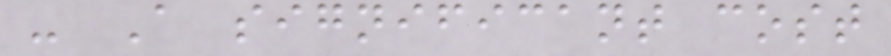- A significant cost
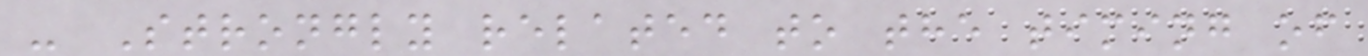- Strongly related to the timing of
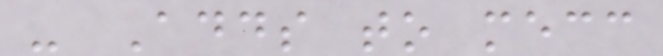- Adds to mecc
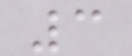3
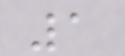1
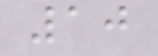10
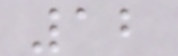12
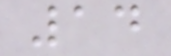14
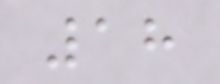18
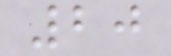20
